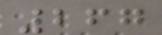267
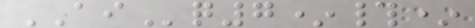AIq7*#*
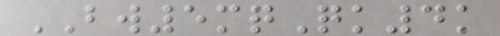BW5mqQk4k
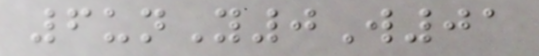6unY0W01
